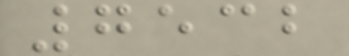7532
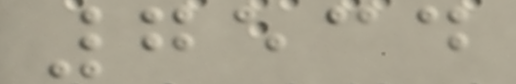7534
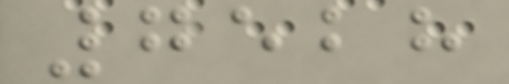7528
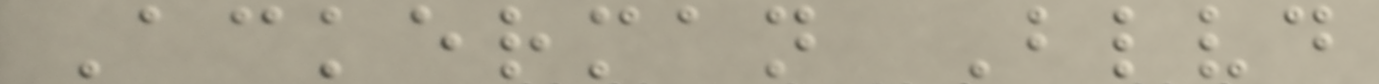Ackerman Blvd
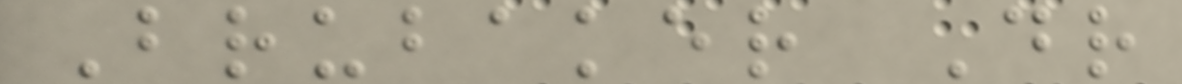Brubaker Dr
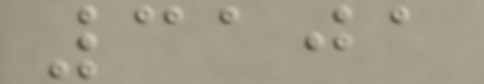3101
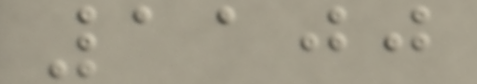1100
